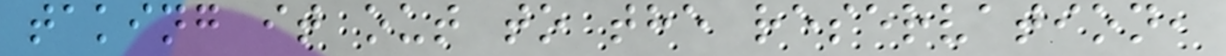taking it out to the reservation,
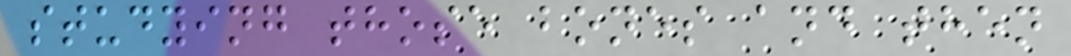studying those bones and then
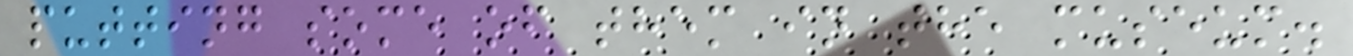putting some of them in the museum.
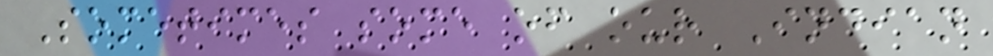Sometimes some of our Indian
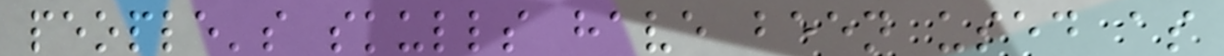people's skulls have been used as
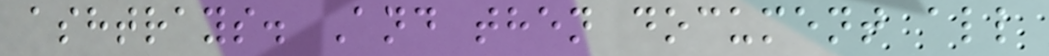ashtrays. And then document all
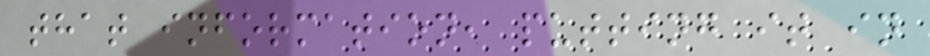that information, putting it in
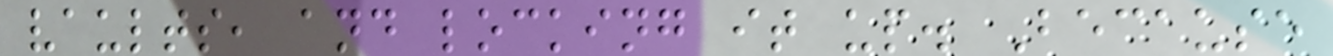vaults, and locking it up. Because
